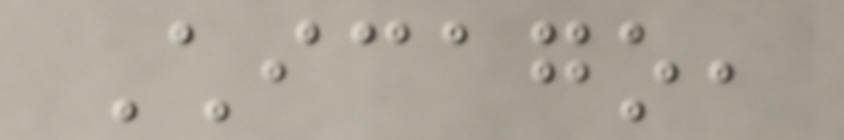Chicago,
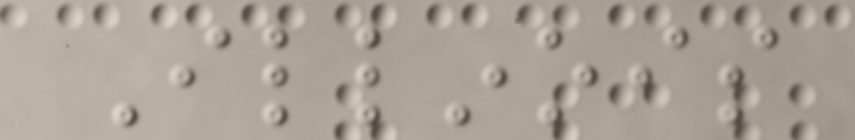Illinois
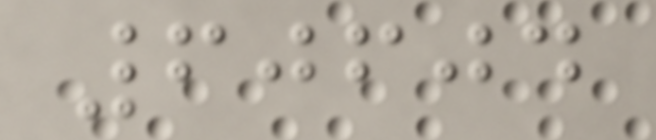60604
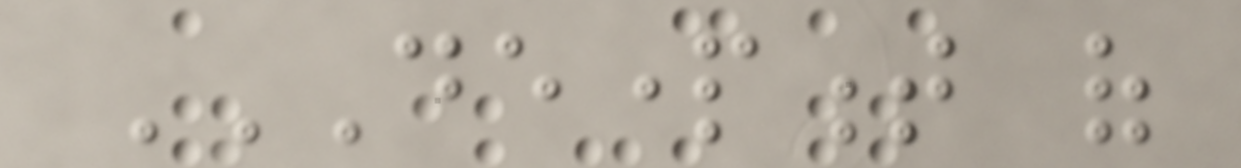DEPARTMENT OF
